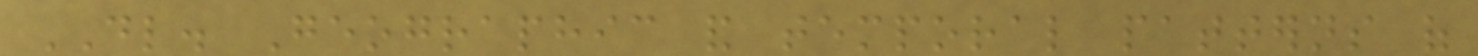DL. Geographic and temporal patterns of
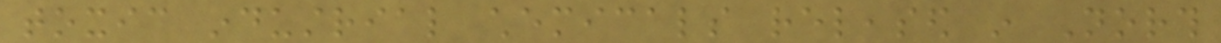toxic industrial chemicals released in North
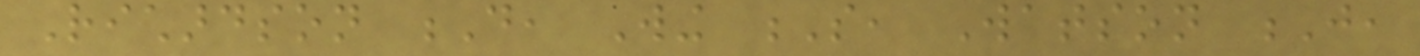Richardson D, Wing S, Watson J,
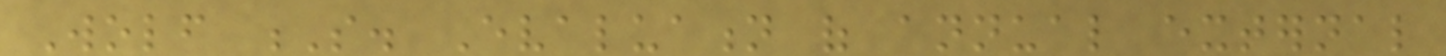Wolf S. Evaluation of annual external
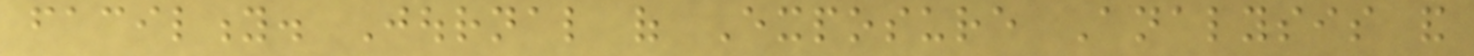facility. Journal of Exposure Analysis and
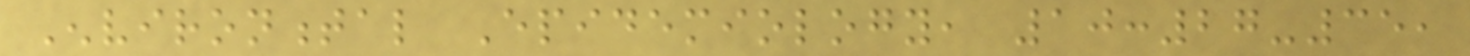Environmental Epidemiology, 10:27-35,
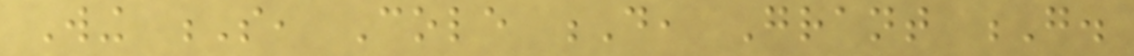Wing S, Cole D, Grant G.
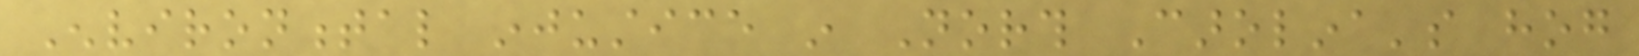Environmental injustice in North Carolina's hog
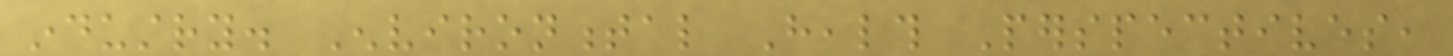industry. Environmental Health Perspectives,
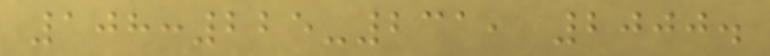108:225-231, 2000.
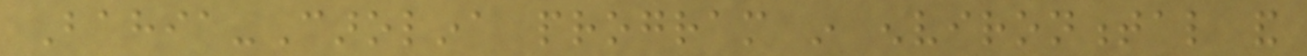Bahia-Carolina program in environmental and
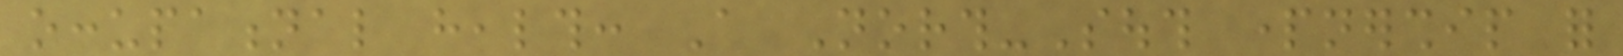occupational health: A North-South partnership for
